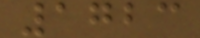1723
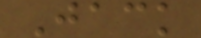Jack
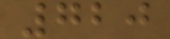720
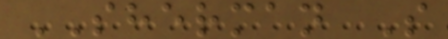SHERMAN S
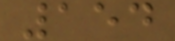154
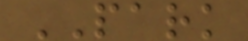PARK
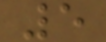5
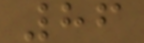86
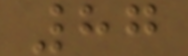87
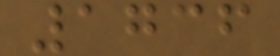1736
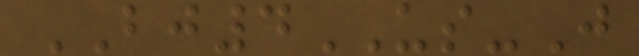BJ4US-J
